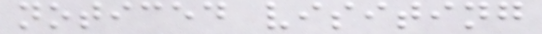noticed visiting
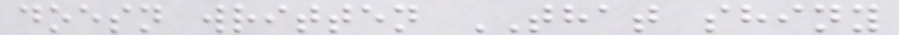doesn written THAT shiny
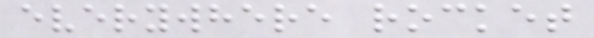everywhere rocket
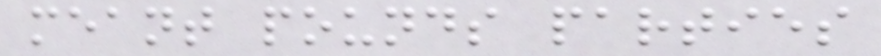meant pounds parties
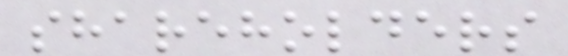shareholders
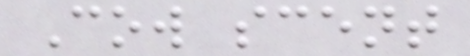Cow scent
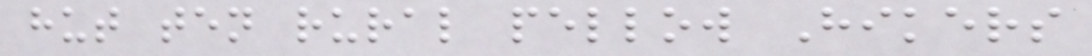hut ten rural pellow Hikers
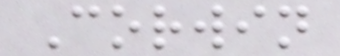Corwin
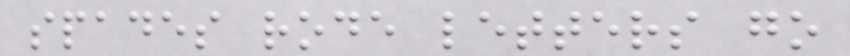spades rode letters go
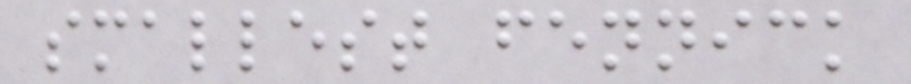smallest fennick
